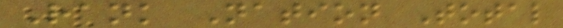Rank Nation Total
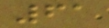61
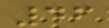46
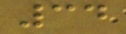34
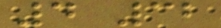4 32
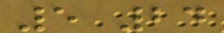5 24
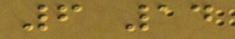6 14
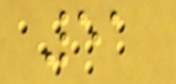51
